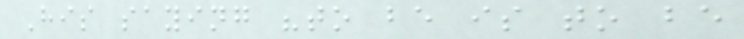His saying "to be is to be
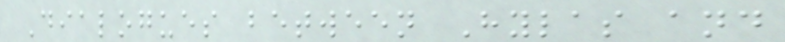Dialogues between Hylas and
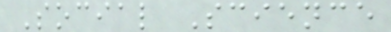Social Science
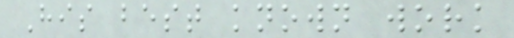His best known work
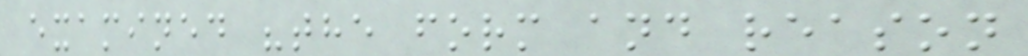examined "the form and reason
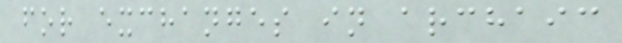for exchanges in archaic
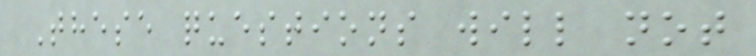These questions will not
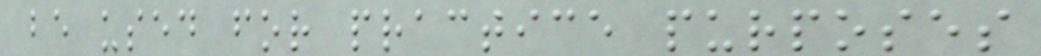be used for practice purposes
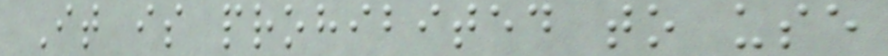It is prohibited to use
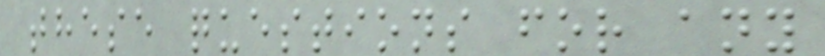these questions for any
